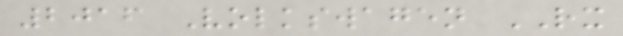2016 Volkswagen RX
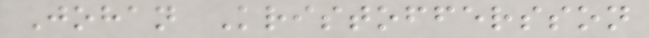Johan Kristoffersson
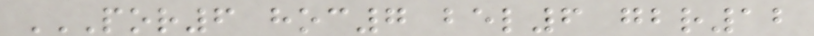POR6 HOC7 BEL6 GBR12
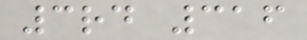3rd 316
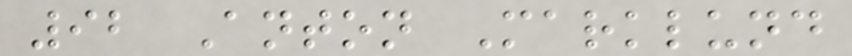92 Anton Marklund
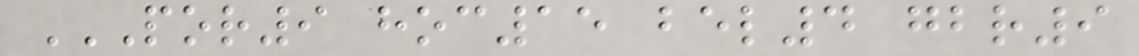POR9 HOC15 BEL4 GBR9
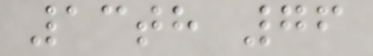13th 76
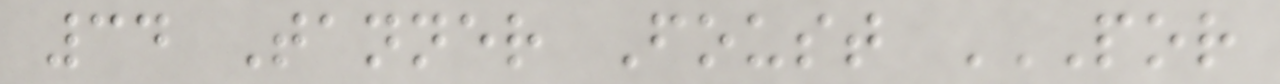34 Tanner Foust POR
